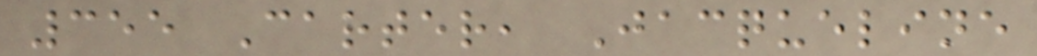355 Carter, Jacqueline
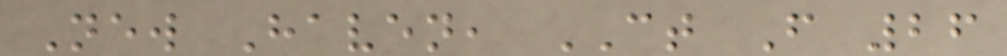New Haven, CT F 26
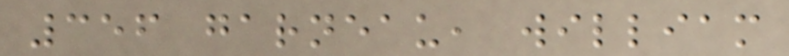356 garneau, william
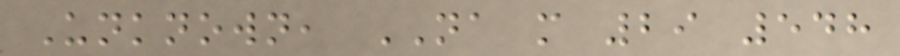Unknown, NA m 29 548
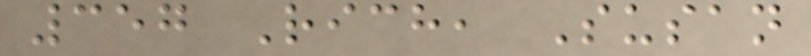357 Rich, Susan
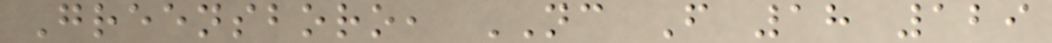Greensboro, NC F 18 129
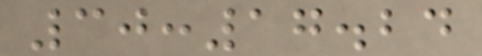30:17.24
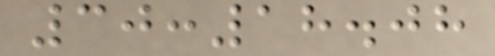30:18.08
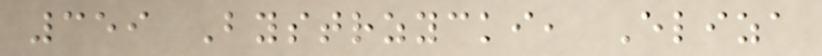359 Bystrzycki, Eliza
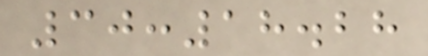30:18.28
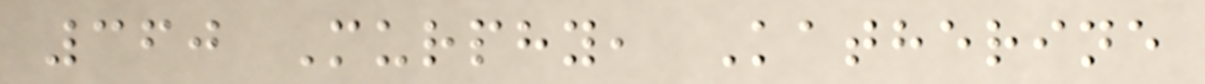360 Murphy, Katherine
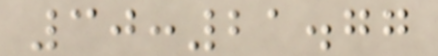30:21.77
